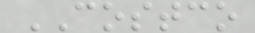COSTCO
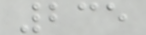235
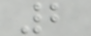2
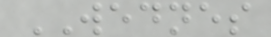WEDNES
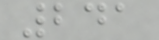241
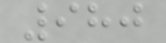980
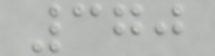370
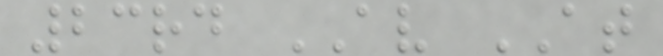23rd AV AT
